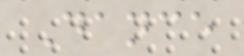Dance
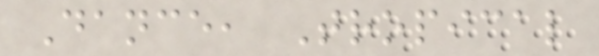Dance, Tropical
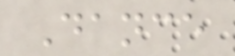Dance
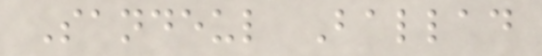Sandeul Ballad
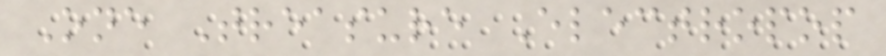One Treasure Electropop
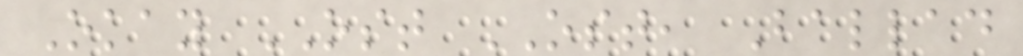Okay OST OST, Ballad
